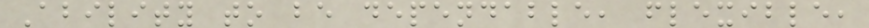Ability to be dependable, flexible,
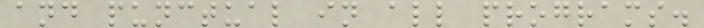and punctual in all programs.
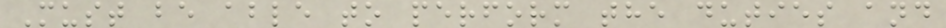Must be able to perform the duties and
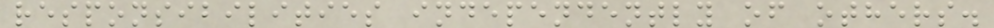responsibilities independently of others.
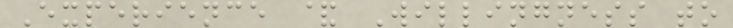Experience & Willingness to
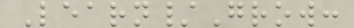Learn/Grow:
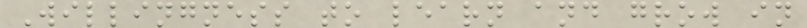Willingness to learn and grow in
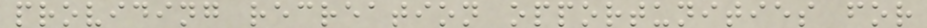providing recreation opportunities for
